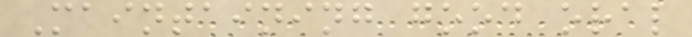Maintaining good oral
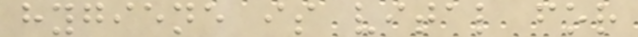hygiene is vital for
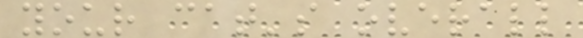your cat's overall
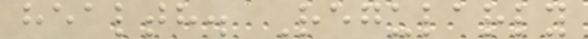health. Regularly
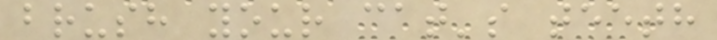brush your cat's teeth
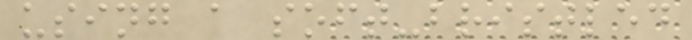using a soft-bristled
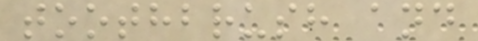toothbrush and
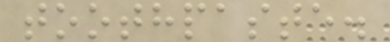toothpaste.
